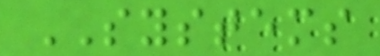SYSTEMS
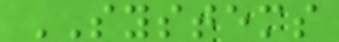SYSTEMS
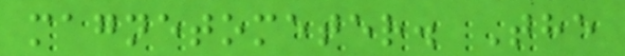magnetometer. The
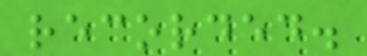recorded.
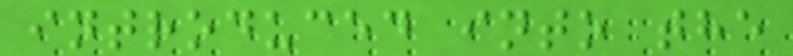introduced into the
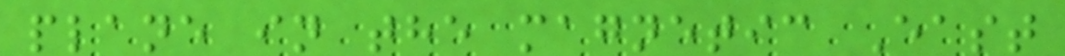plane in the magnetic East
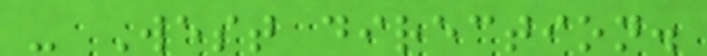- West direction.
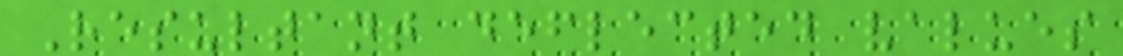Resultant deflected values
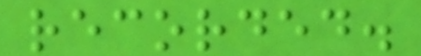recorded.
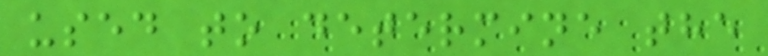used to determine the
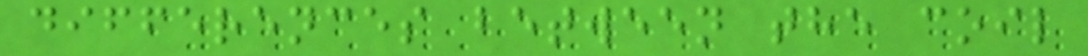differences between the coil
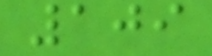109
